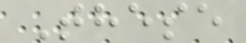These
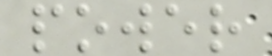power
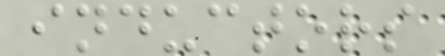inductors
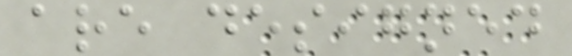are designed
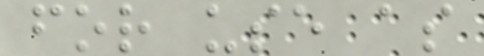for use as
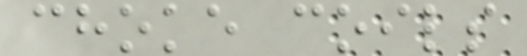choke coils
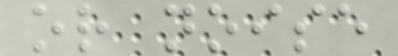or noise
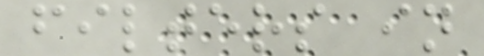filters in
